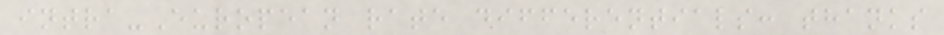intra-European rate differentials: thanks
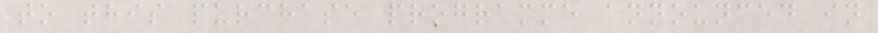to this purchase programme announced in
